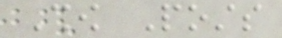Show Posts
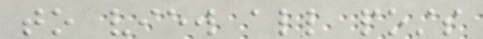to view all posts
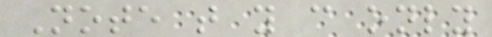Note that you can only
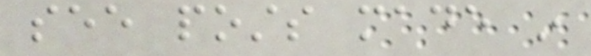see posts made in
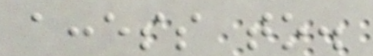access to.
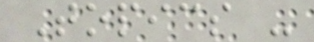Topics -
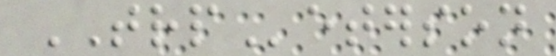TRPeterson
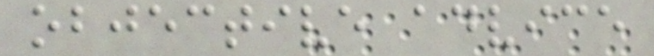objective advice
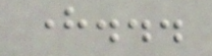here...
